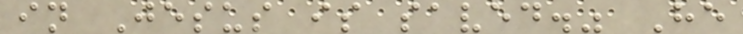in Jesus is saved." He
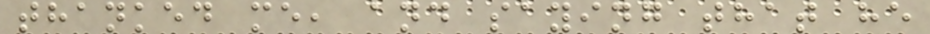thanked me, and saying that he
